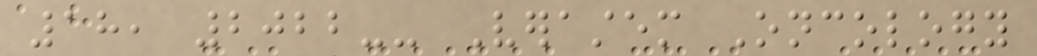18, 2022-- Verastem Oncology
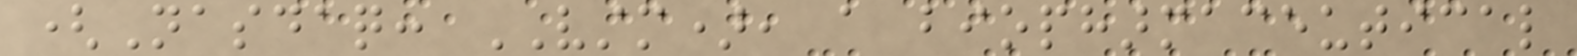(Nasdaq: VSTM), a biopharmaceutical
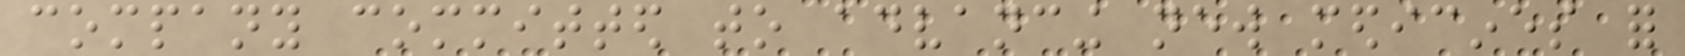company committed to advancing new medicines for
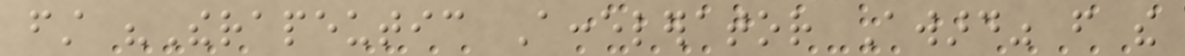first "Therapeutic Accelerator Award" from the
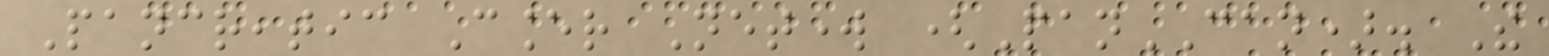Pancreatic Cancer Network (PanCAN). The
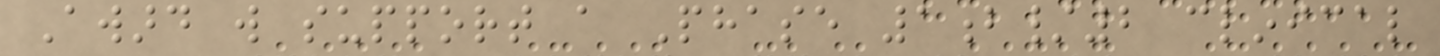Award will support a Phase 1b/2 clinical
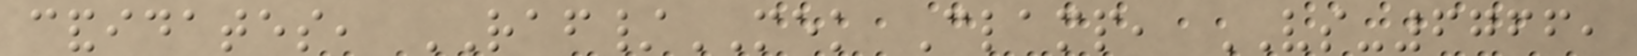candidates, RAF/MEK Clamp, VS-6766,
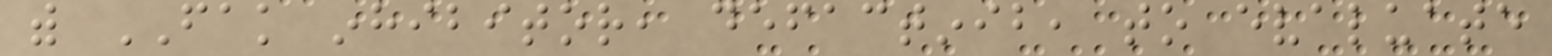with FAK inhibitor, defactinib, to evaluate
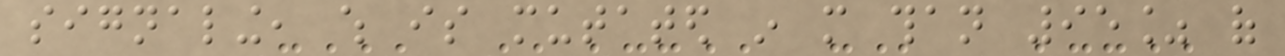signaling, which is mutated in more than 95% of
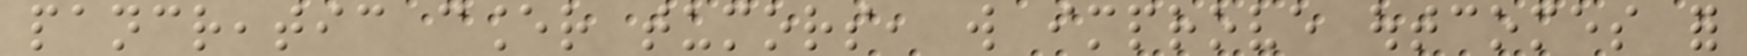pancreatic cancer tumors, will improve outcomes for
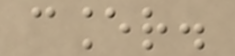cancer.
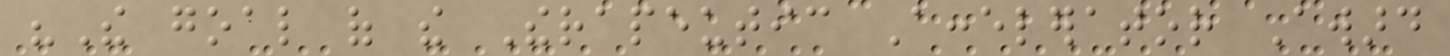"The goal of the Therapeutic Accelerator Award
